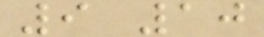9 10
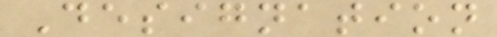Designation
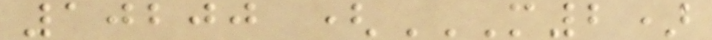10200 (M2)
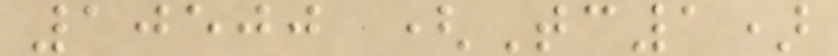10500 (Tc1)
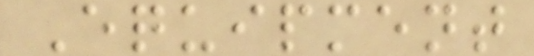Equipment
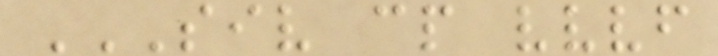SIV CP VVVF
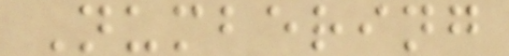Numbering
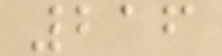216
